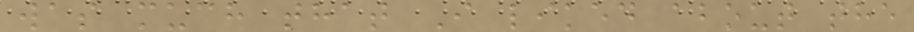was much that I liked about the
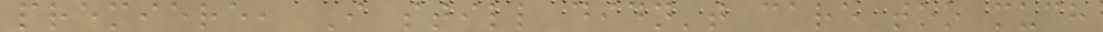premiere, I still didn't care too much
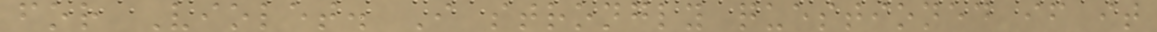for Violet. I strongly questioned if it
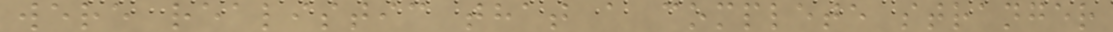were realistic that a complete stranger
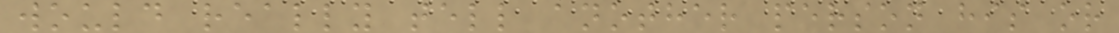would really tell another person his or
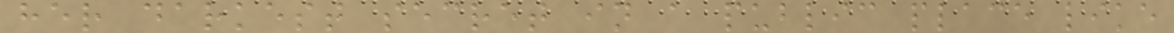her darkest secret in a public place like
